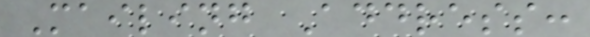Mailing Address:
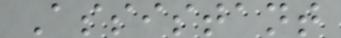Assistant
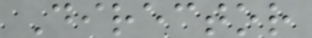Director
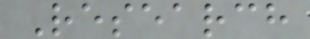Research
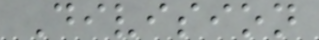Division
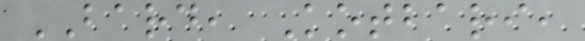BARD, Kotbari,
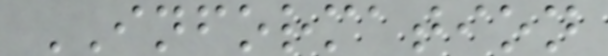INFORMATION
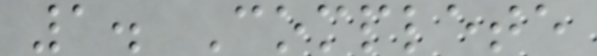1. Complete
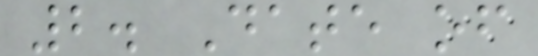2. Date of
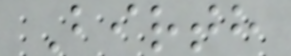Birth
